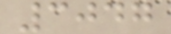3047
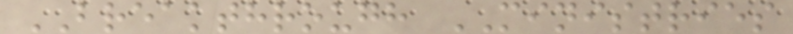BREAKTHROUGH MINISTRIES
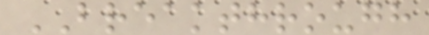BREAKTHROUGH
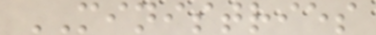MINISTRIES
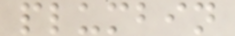plumbin
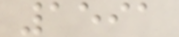1591
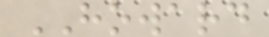HOWARD
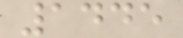1445
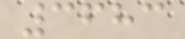3683
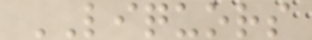LIQUORS
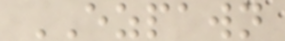EZPAWN
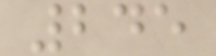245
